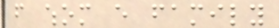from whom every family
